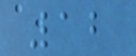12
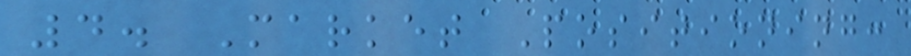4. Market Positioning:
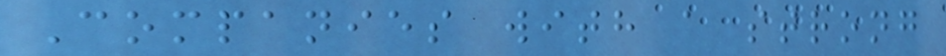Companies with a strong
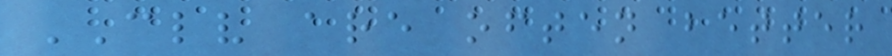CLV are often better
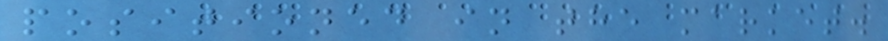positioned in the market.
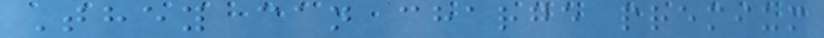They can charge premium
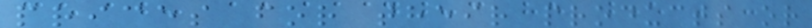prices for their products or
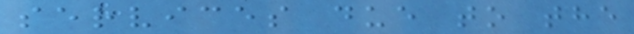services due to the
